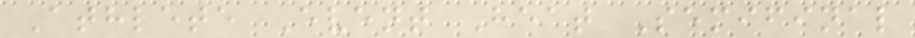Athlete Event Heat Semifinal
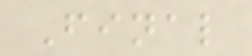Final
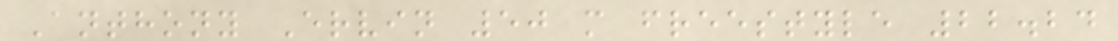Anthony Ervin 50 m freestyle 22.24
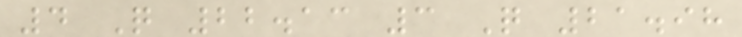4 Q 22.13 3 Q 21.98
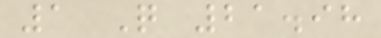1 Q 21.98
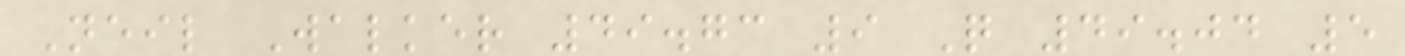Neil Walker 49.73 9 Q 49.04 5
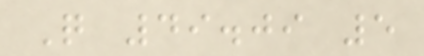Q 49.09 5
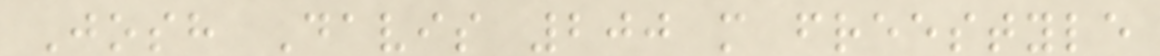Josh Davis 200 m freestyle
